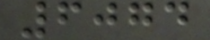6074
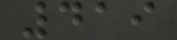419
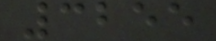3255
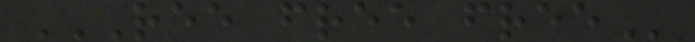REE FREE FREE
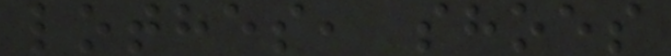lothes, shoes
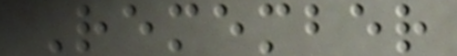Remember
